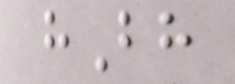hBh
